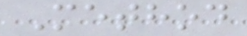Method
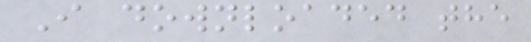I downloaded the
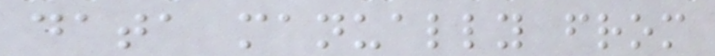data manually from
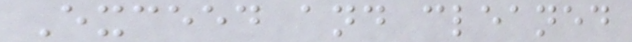Exceed and cleaned
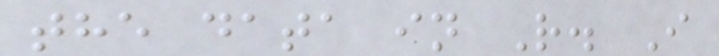the data in R. I
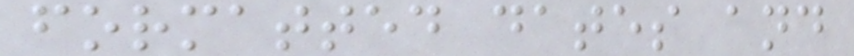formatted dates and
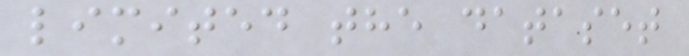limited the dataset
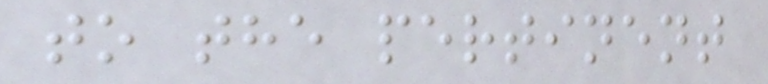to the pertinent
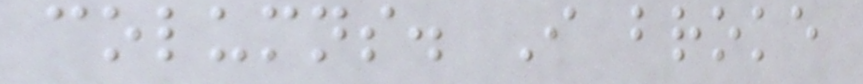columns. I broke
